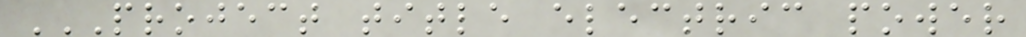PROJECT TITLE ELECTRIC POWER
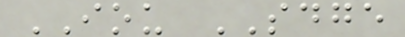IOU SDGE
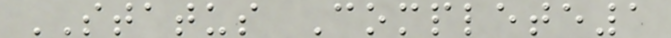STATUS Complete1
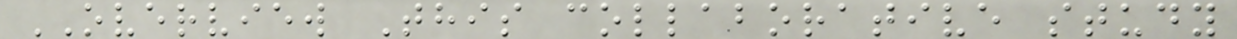OVERVIEW This collaborative study
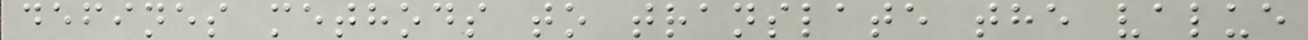defines methods to translate the value
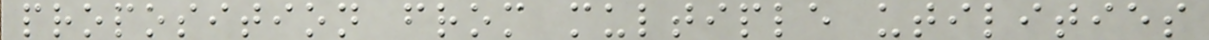proposition from multiple utilities
